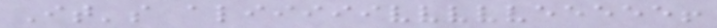It's aliiiiivvvvveeeee!
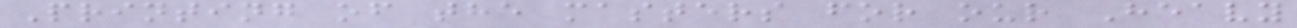Printing of the masters for our Heavy
